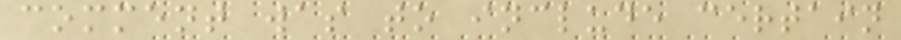comment was to include certain
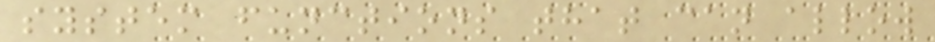system functions that can allow
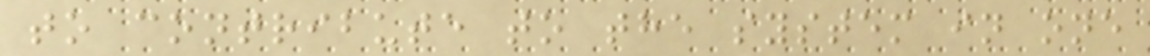to contribute to the system in one
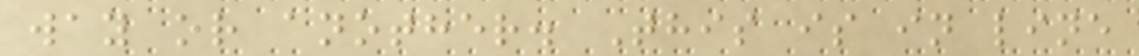way or another. This is in line
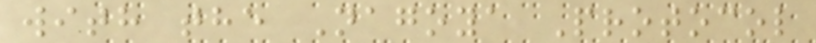with the Nagoya Protocol
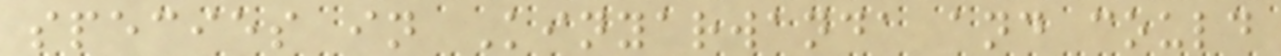species in Kinyarwanda and could
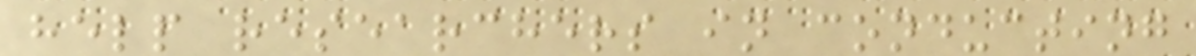help researchers in conducting
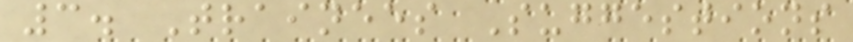3. Trainees Suggestions
